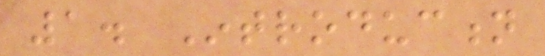1. Introduction
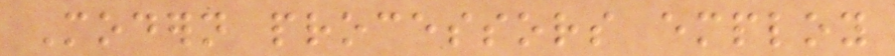Modern processors employ
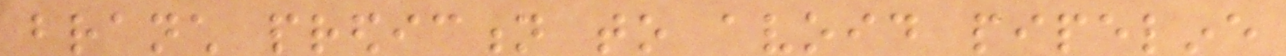branch prediction to avoid pipeline
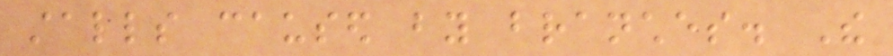stalls caused by branches. The
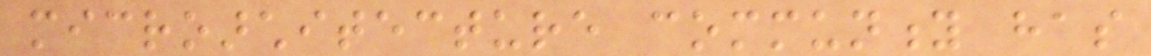microarchitecture community has
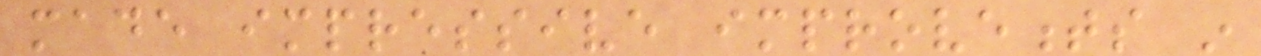made impressive improvements in
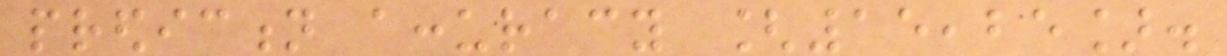prediction accuracy [15,25].
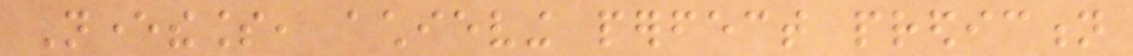Nevertheless, achieving perfect prediction
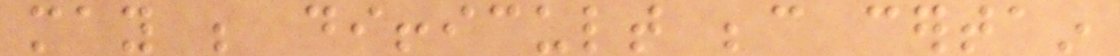may be difficult because certain
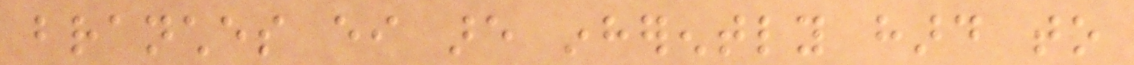branches either are inherently hard to
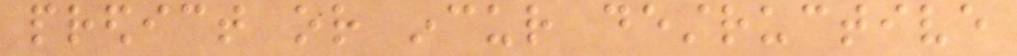predict or incur destructive
